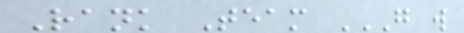Rank Team G W
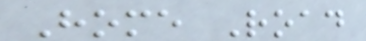Home Road
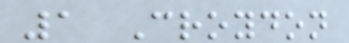1 Croydon
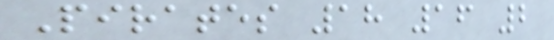Pirates 18 16 2
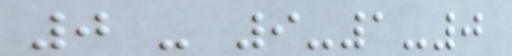0 - 9-1-0
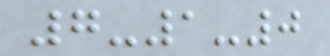7-1-0
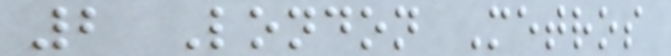2 London Metros
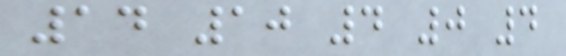14 10 4 0 4
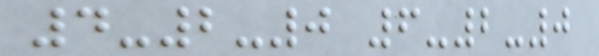4-2-0 6-2-0
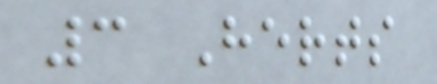3 Herts
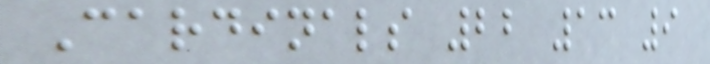Cardinals 22 13 9
